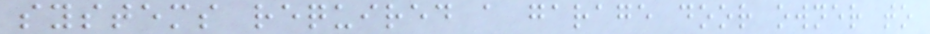systems required a garage door owner to
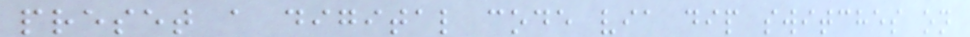preset a digital code via dip switches on
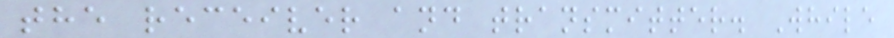the receiver and transmitter. While
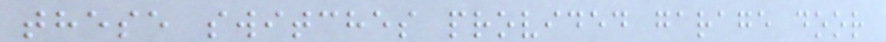these switches provided garage door
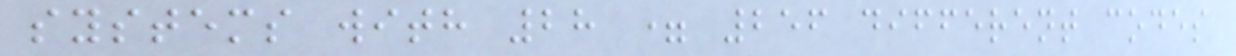systems with 28 = 256 different codes
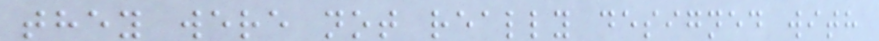they were not really designed with
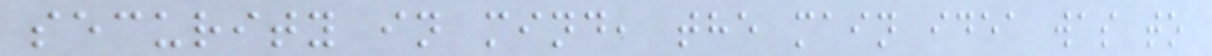security in mind, the main idea was to
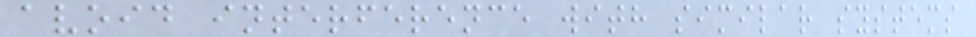avoid interference with similar systems
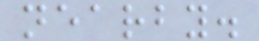nearby.
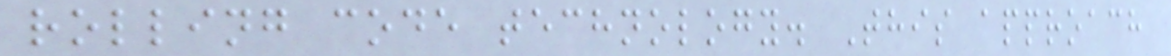rolling code technology. This approach
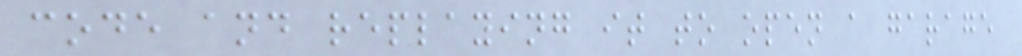code and replaying it to open a garage
